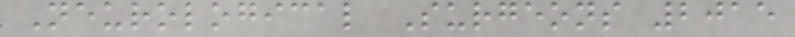Neurological Surgeons 2015
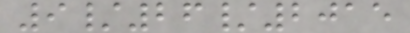9/26/2015
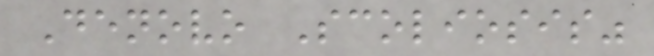Denovo Scoliosis"
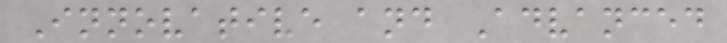Innovative and Advanced
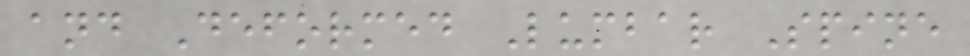and Deformed Lumbar Spine
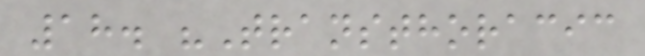18. "Transthoracic
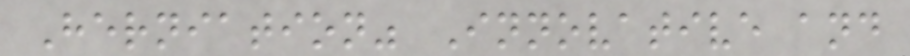Herniation" Innovative and
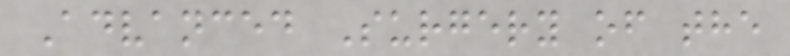Advanced Surgery of the
